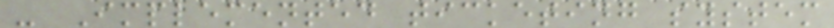- Implemented ticketing system
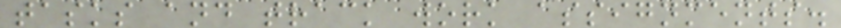tasks and track work assignments.
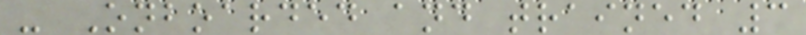- Onboarded and trained 3
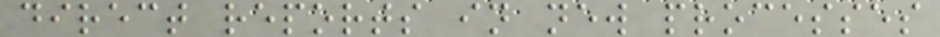direct reports in new processes
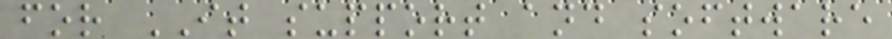for IT support and software
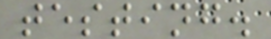testing.
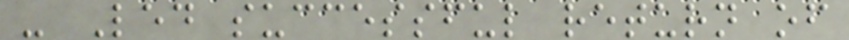- Led successful return of
